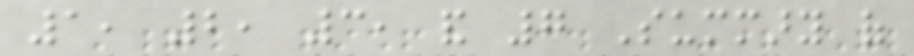1, 2, 3, and 7 Summary of
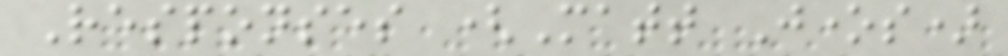Responses (Matt Jones)
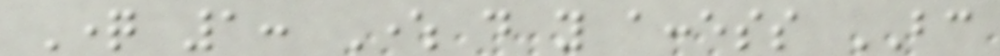Question 1: Where do you access BC
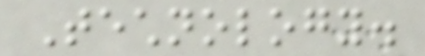Technology.
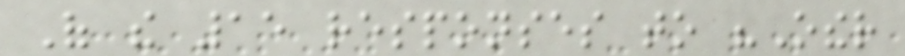Of the 15 responses to "Other
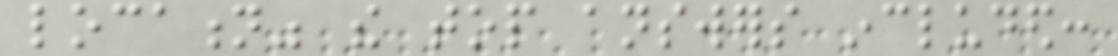location" the top answers included:
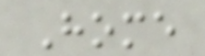Home
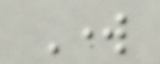Work
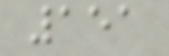151
